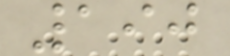190
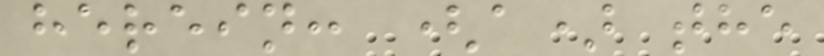herein: (a) the
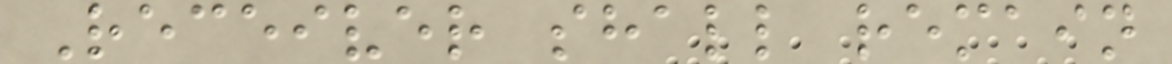Receiver shall remain
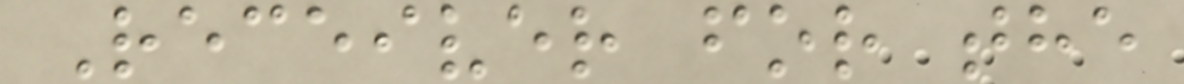Receiver for the
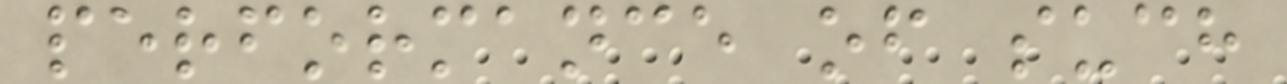performance of such
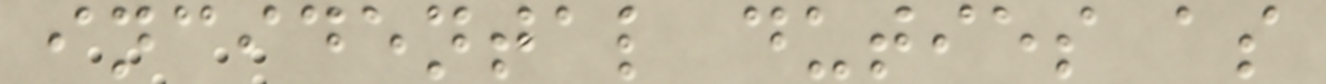incidental duties as
